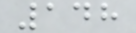148
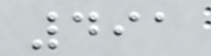491
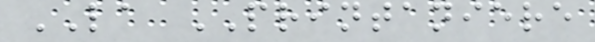LA PRINTANIERE
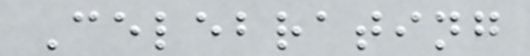Celebrating
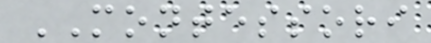MONTESSORI
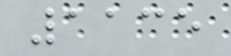1135
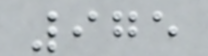975
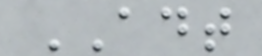ADT
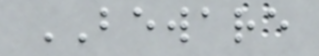BEWARE
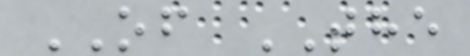OF THE
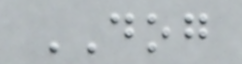DOG
